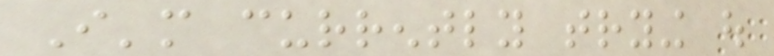I'm currently trying out
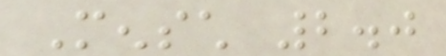Mensch 2.0
